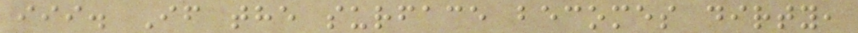iii. If the surface becomes dirty,
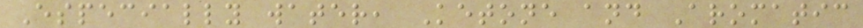Especially water, Ketone and Aromatic
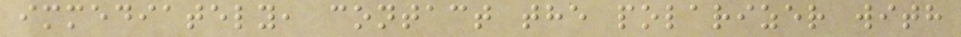immediately, contact the polarizer with
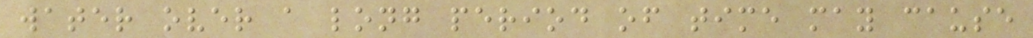water over a long period of time may cause
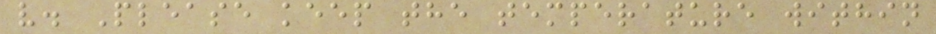v. Please keep the temperature within
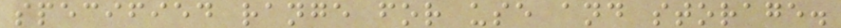specified range for use and storage.
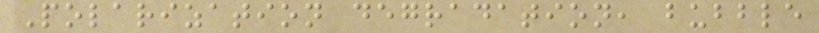Polarization degradation, bubble
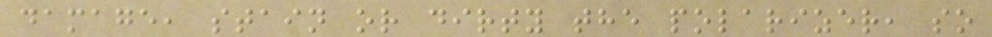damage, stain or dirty the polarizer, so
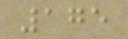175
